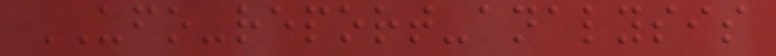UFO-report-analysis
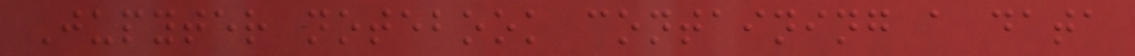Jupyter notebook containing a data
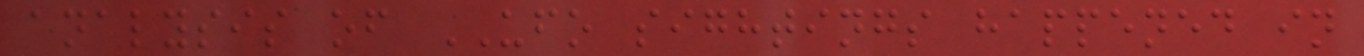analysis of UFO sightings happened in
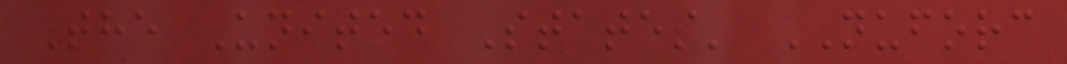The United States' NUFORC
